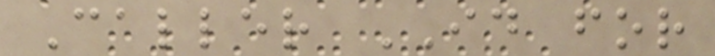Caller ID for
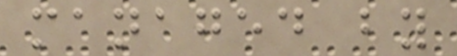managed by
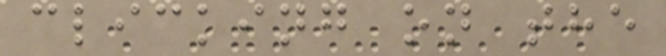clicking on the
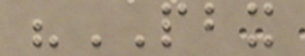"PBX
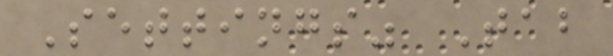Settings" Tab
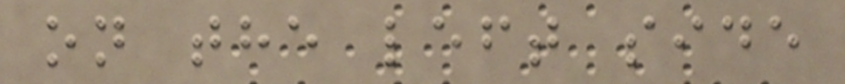on the left side
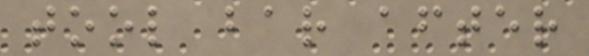tool bar after
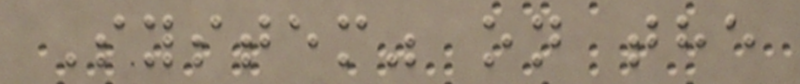System" on the
